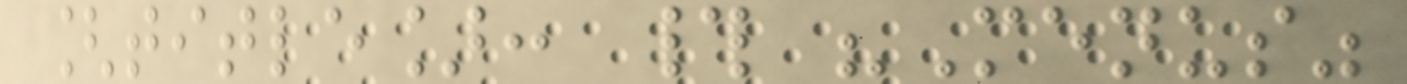[title]: # "Menus"
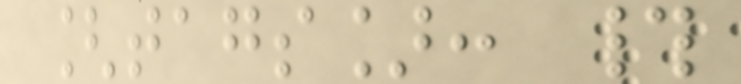[tags]: #
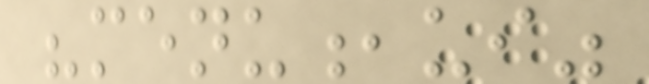"menu,ui"
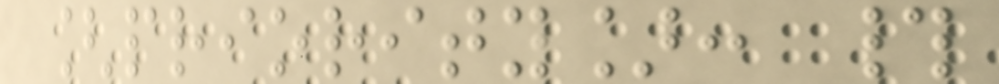[priority]: #
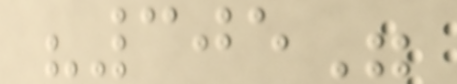"305"
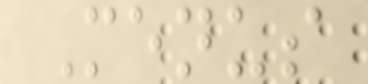Menus
